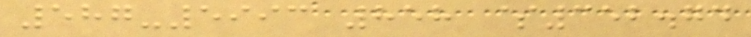587-5993 858 $352.74
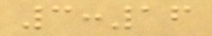3:16
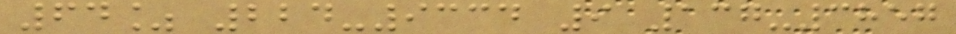64% 224-9334 9 137-3857
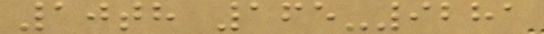10th 165-9281
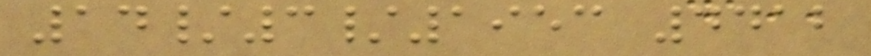14/3/1953 4412
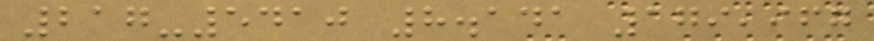217-5410 8.141 179,967
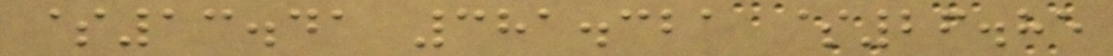$13.41 381.321 $26.85
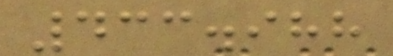433.988
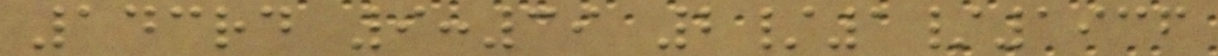143rd 9:39 2/1/1936
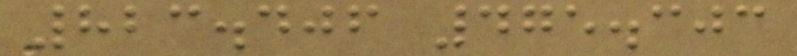823.406 475.303
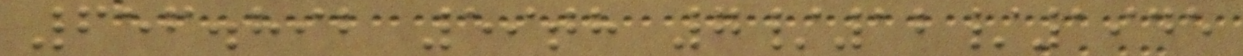656.892 59th 7/12/1945
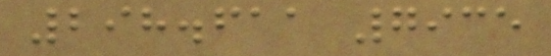298.611 7935
